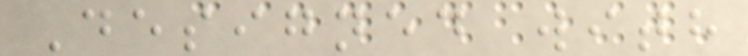Designed with
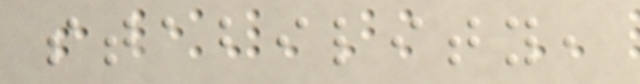stability,
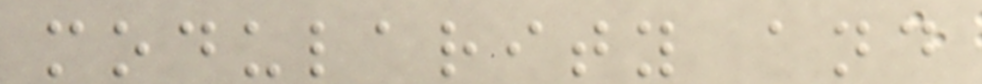modularity and
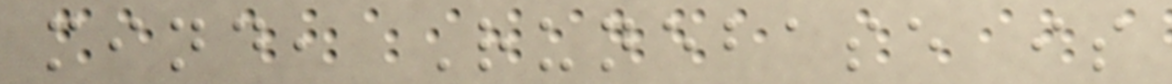mind, Runebase is
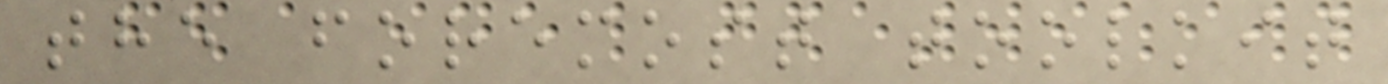the foremost toolkit
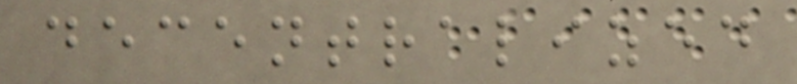decentralized
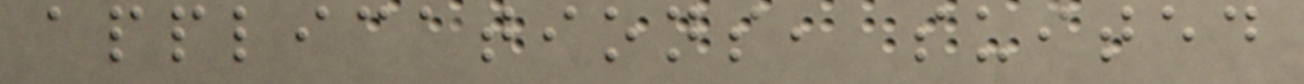applications, suited
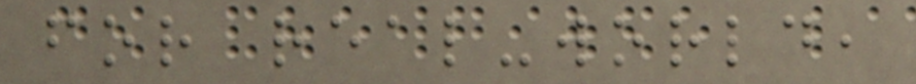for real-world,
